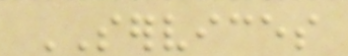SERVICES
